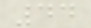44
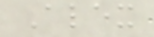Alex
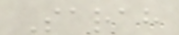Sarah
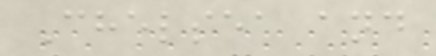Chelsea and
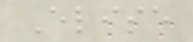Elise
